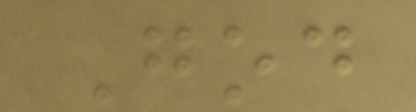God
